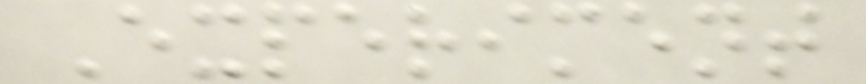Experiment
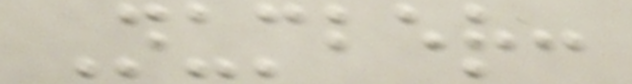Number:
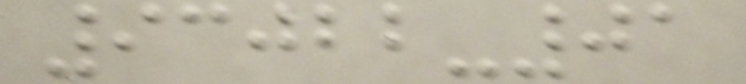93022-01
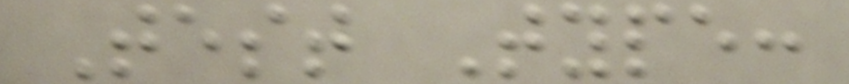Test Type:
